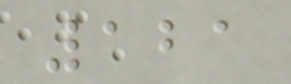121
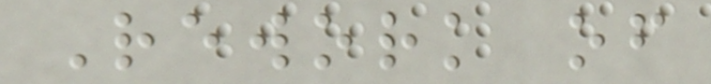Rework of
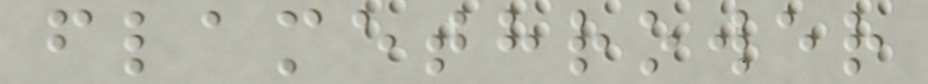flamethrower
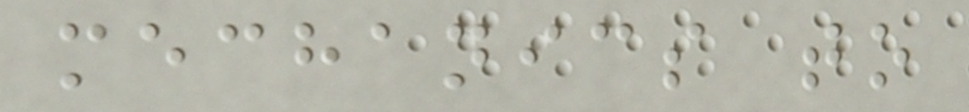mechanics to
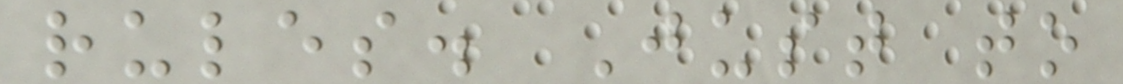rules. Just to
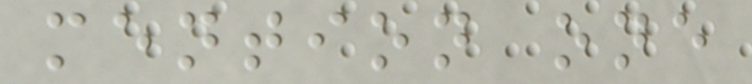mention one
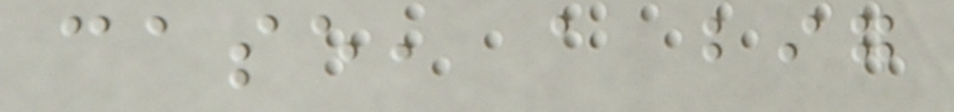case, a big
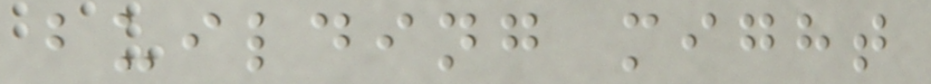building might
